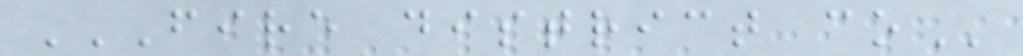FIRE DISTRICT CO
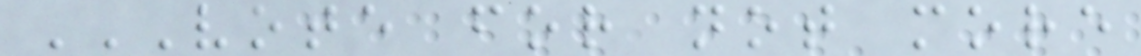VOTE FOR NOT MORE
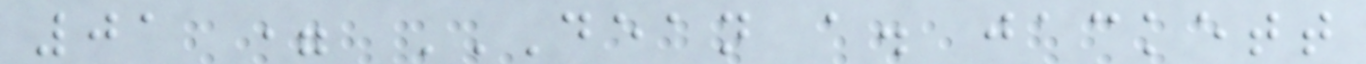01 = DEAN A. JACKETT
